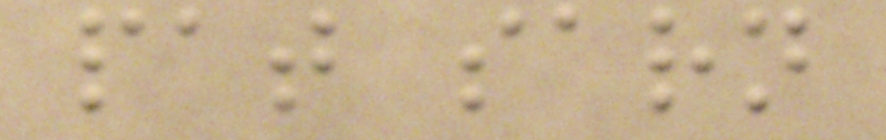pat sarn
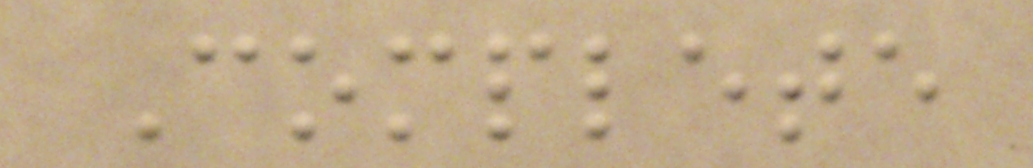Complete
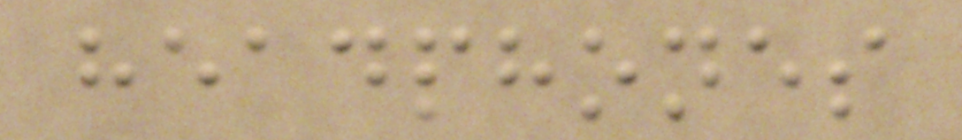headphones
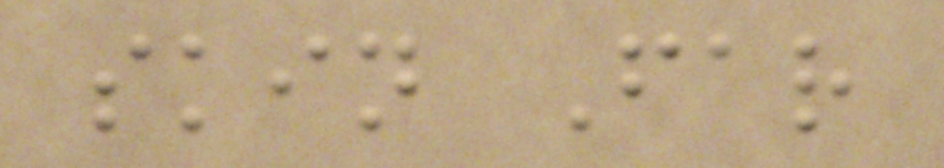skin Far
